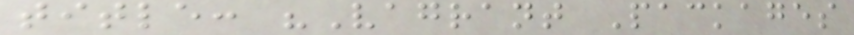title: "Vagrant Packages
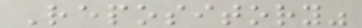Repository"
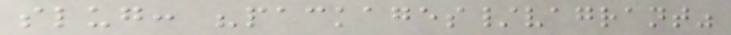slug: "packages/vagrant"
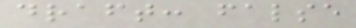draft: false
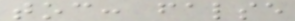toc: false
